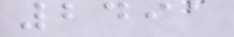2491
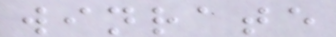winrate
